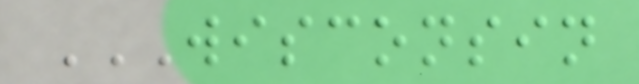WISCONSIN
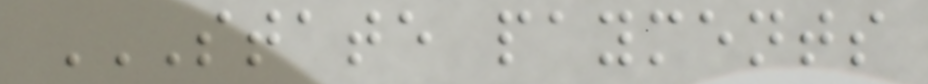STATE PAYMENTS
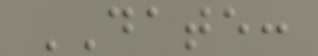DATE:
